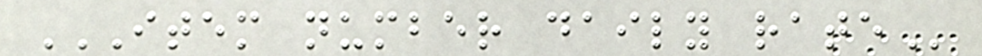ITEM NUMBER DAILY RATE
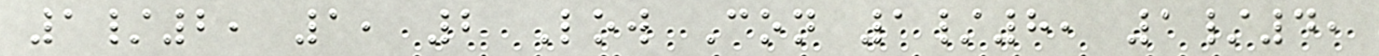1/2, 1, 2 Low Con 1/8, 1/4,
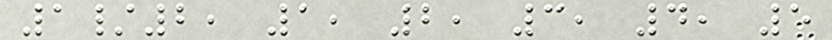1/2, 1, 2, 3, 4, 5
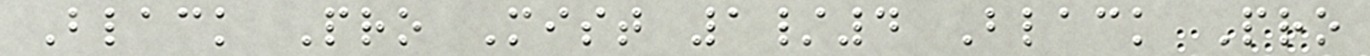Black Pro Mist 1/4 Black Pro
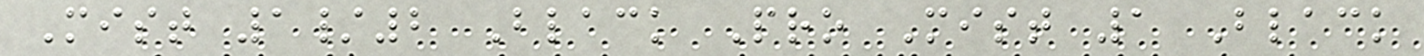Mist 1/2 Black Pro Mist 1 Black
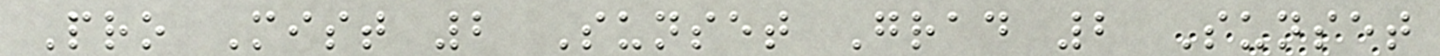Pro Mist 2 Sunset Grad 2 Sunset
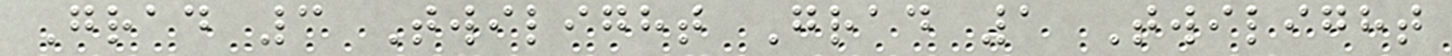Grad 3 Twilight Grad 1 Twilight
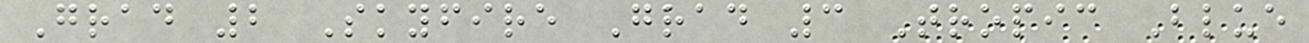Grad 2 Skyfire Grad 3 Tropic Blue
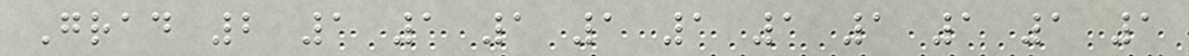Grad 2 1 1 1 1 1 1 1 1 1 1
